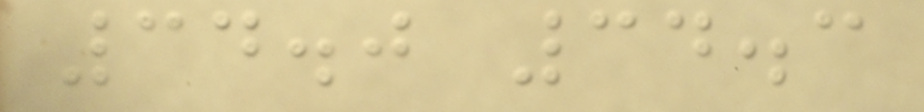34.0 34.3
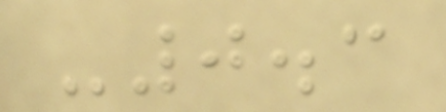-0.3
